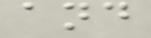and
